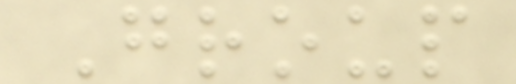Group
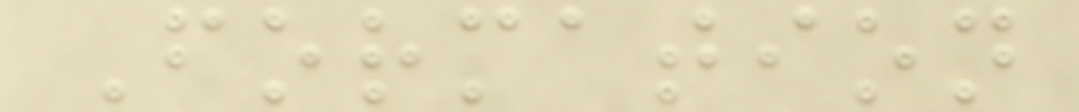Formation
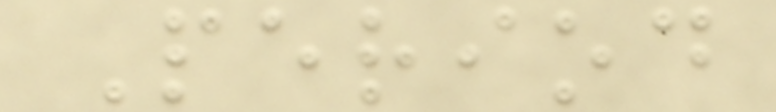Period
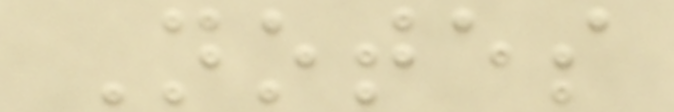Notes
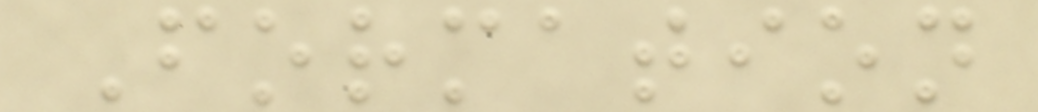Formation
